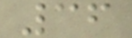36
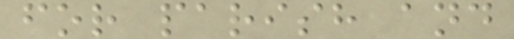for parish and
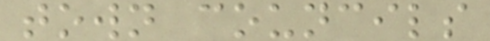town councils
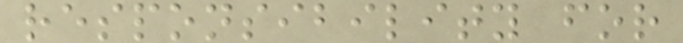responsibility for
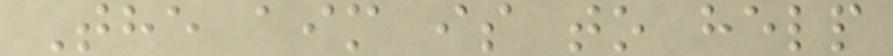The aim is to help
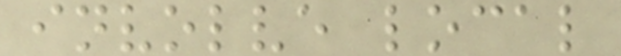involve local
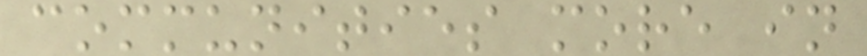communities more in
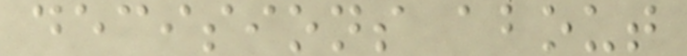decisions about
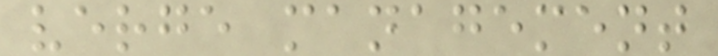verge management
